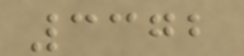3372
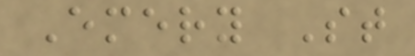Emery St
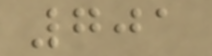701
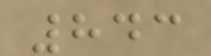843
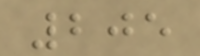205
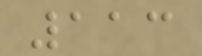113
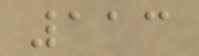113
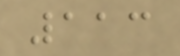113
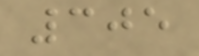305
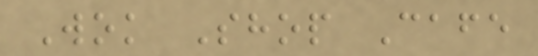Wok Shop Cafe
